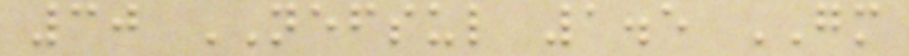30 NEFSUL 1.5 GM
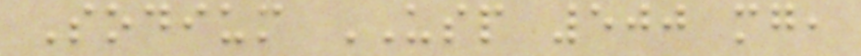Sodium USP 500 mg,
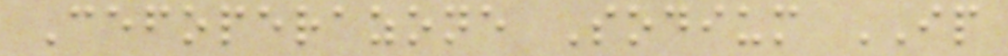Cefoperazone Sodium IP
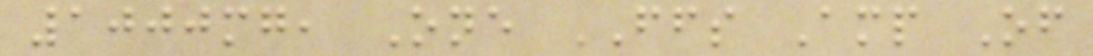1000mg, One FFS Amp Of
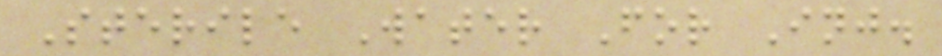Sterile Water For Inj.
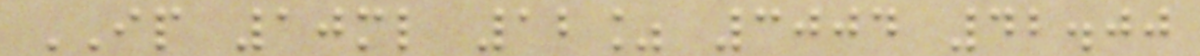IP 10ml 12% 3004 42.00
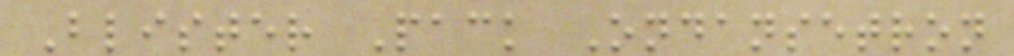Blister Pack Ondansetron
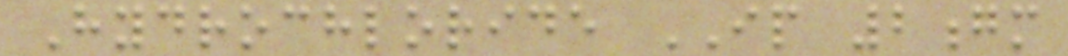Hydrochloride IP 2gm
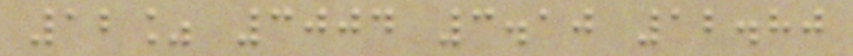12% 3004 3.10 12.80
